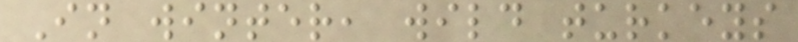In winter, wild turkeys
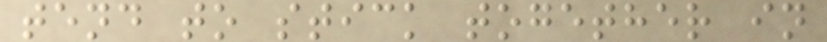tend to stick together in
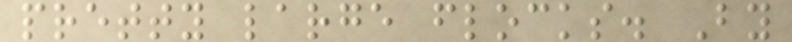pretty large flocks. By
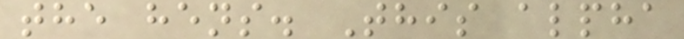the hens. This alpha
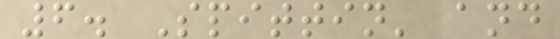6. Spittin' and
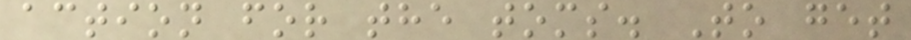action for the toms. To get
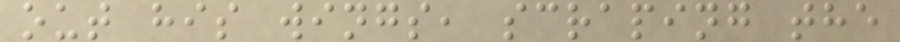out his wings, scraping the
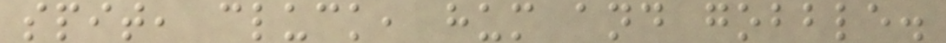spit, cluck, hum and gobble.
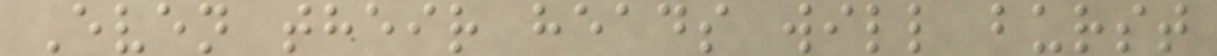Even their heads will burst
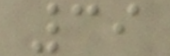39
